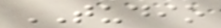TUDIO
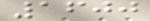1600
